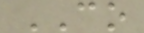CO
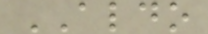ALDO
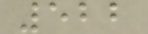522
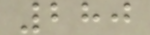280
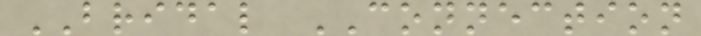BRIDAL CONNECTION
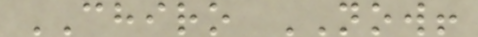CHIRO NOW!
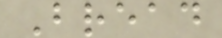Bread
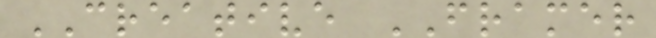CREATIVE FRAMER
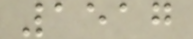1517
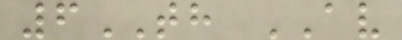6TH AV
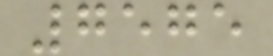7575
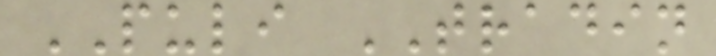PULI TRADIN
